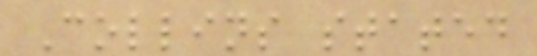Collins stated
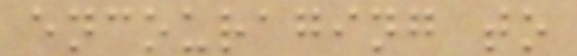encouraging to
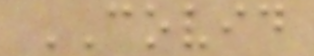COVID
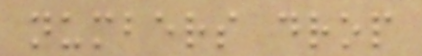numbers drop
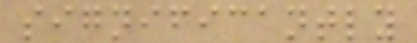significantly
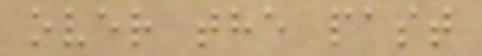over the past
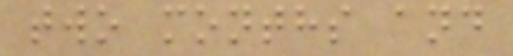two months and
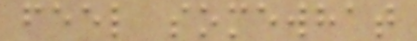feel somewhat
